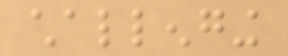challenging
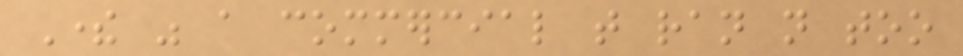There was a commercial that ran not too
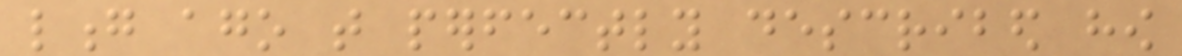long ago that perfectly described how
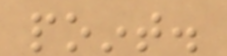point.
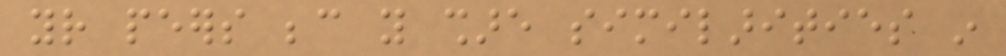your peers because you share similarities in
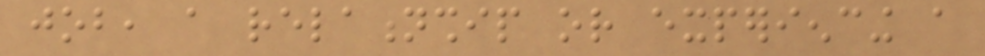job, a relationship or experiencing a
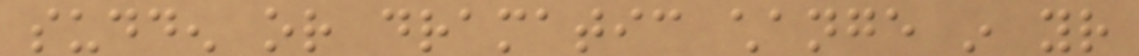sudden or dramatic change in your
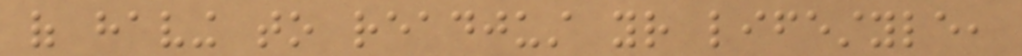of having to readjust your lifestyle,
